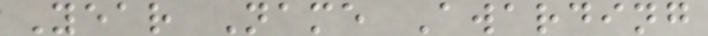Year Name Awarding
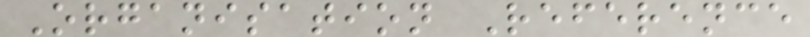Organisation Reference
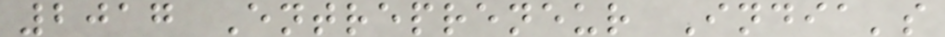2017 Entrepreneur India's
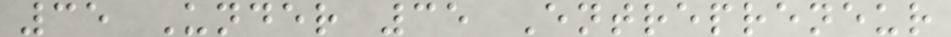35 Under 35 Entrepreneur
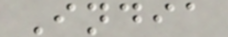India
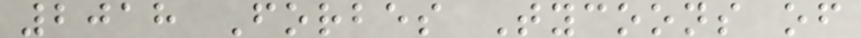2018 Forbes Tycoons of
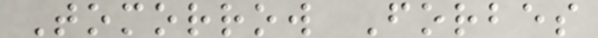Tomorrow Forbes
